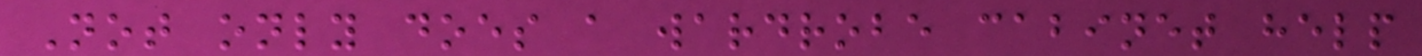Not only does a wardrobe cabinet help
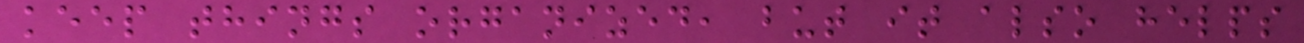keep things organized, but it also helps
